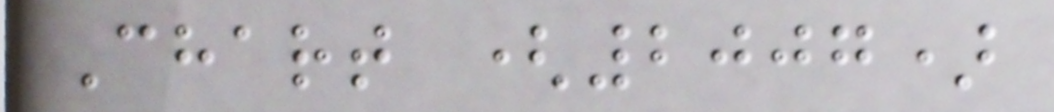Chart (2007)
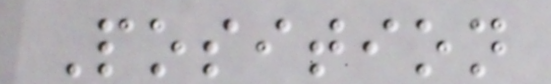Position
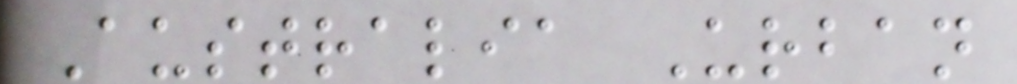Australia Urban
